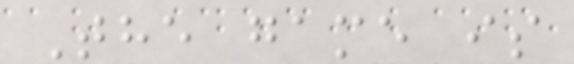The game is
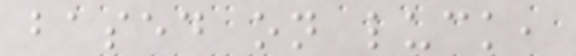based on luck,
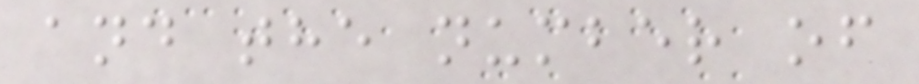and the number of
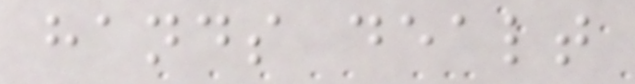hands dealt
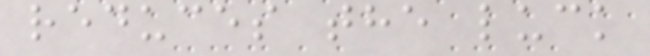reduces the luck
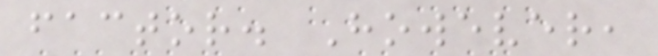factor. However,
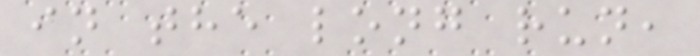in the long run,
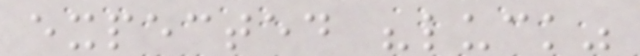expected "luck"
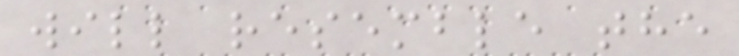will resemble the
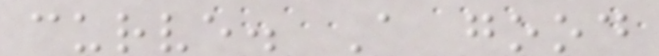curve. A good
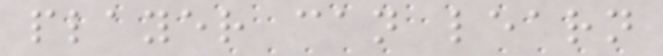player can learn
